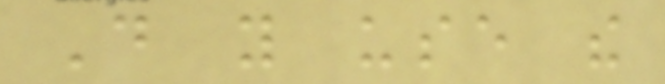Do you use the
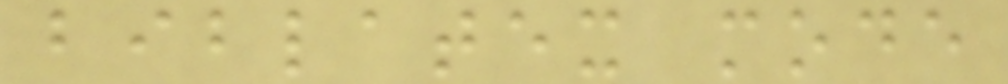biblatex mode
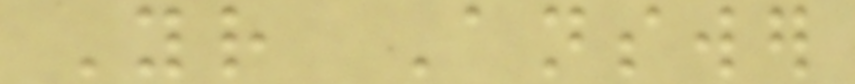Your Answer
